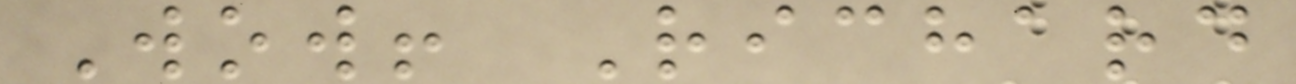Wow! Richard
